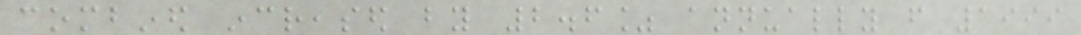combined increased by 2.6% annually from 1999
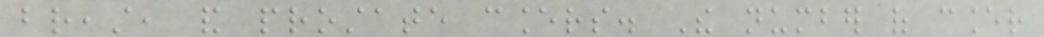breast, and prostate cancers. The number of cancer
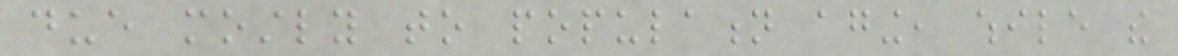due mostly to population aging, while the
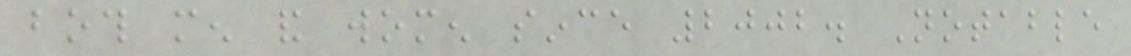both men and women since 2002. Notable
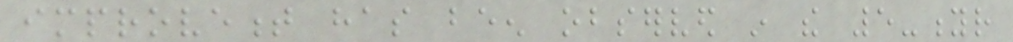improvement has been observed in the 5-yr
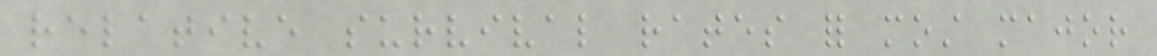relative survival rates for most major
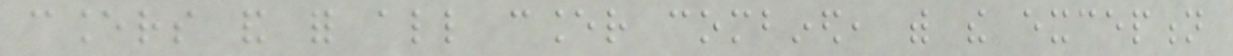cancers and for all cancer combined, with the exception
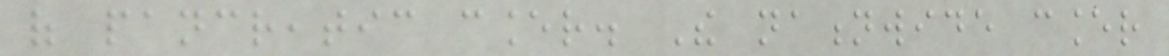of pancreatic cancer. The nationwide cancer
